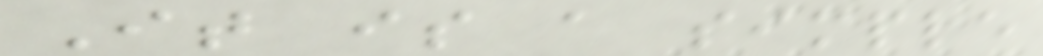It is a simple
